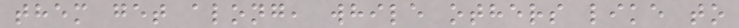them get along, while others like to
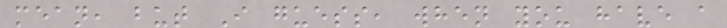mean, but I guess, when you have a
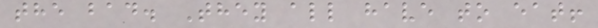the bad. They all have to eat!
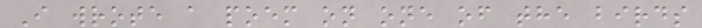I wrote a poem on one of the birds
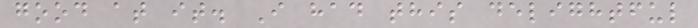good at it. I had this delightful
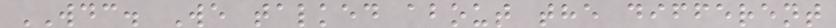WDC. We talked about the different
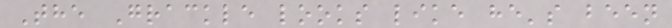The Grackle looks like he's been
